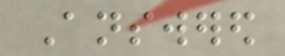Answered
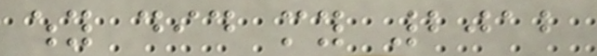why did my 2012
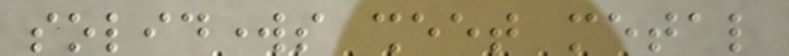solidworks sheet metal
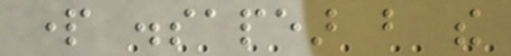part dissapear but the
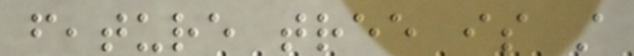feature tree is still
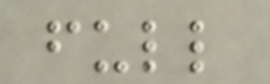full
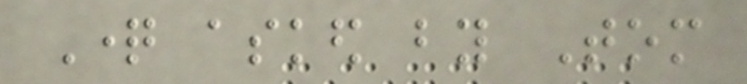Question asked by Tom
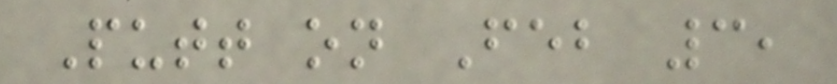Putt on Feb 3,
